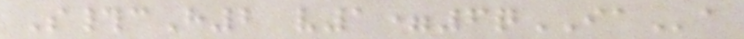S#cH2 v1=6qIAa
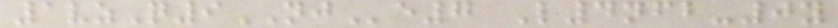1vzQ9NJe7 L4nfb-0y
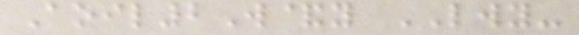Aoil2W&y LWY-
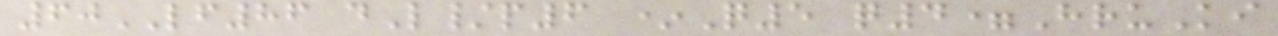60LF86 dL/p6 *Q5 q4=HruKi
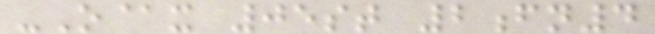-O@x 05st 2fn4
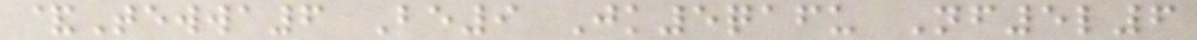&Tewwa6 Be9 Jk5qafu Nf5l6
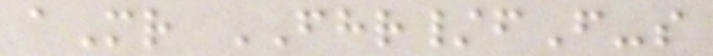aMr FHR/fF-s
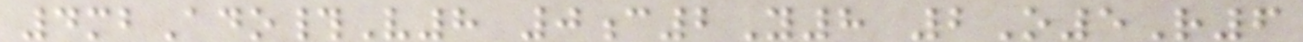4mbAdo#V8 0c2Y8 2O5R6
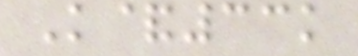K&33k
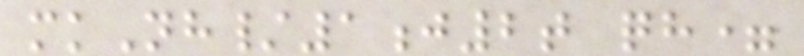mkNh/1j2t qh=
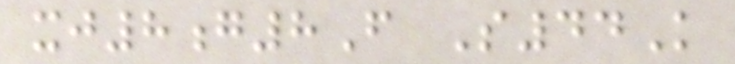xj8g8F S44K
